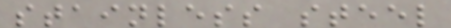stainless steel
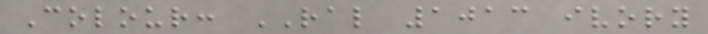Colour: RAL 1013 ivory
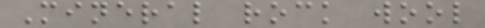Mineral rock wool
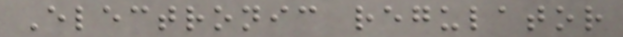Electronic regulator
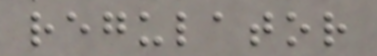regulator
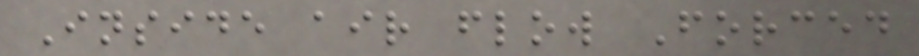Inside air flow Forced
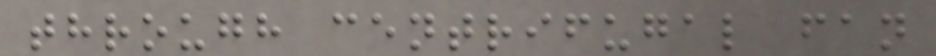through centrifugal fan
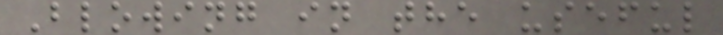Blowing in the useful
